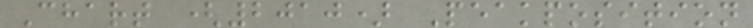Chart (2010) Peakposition
